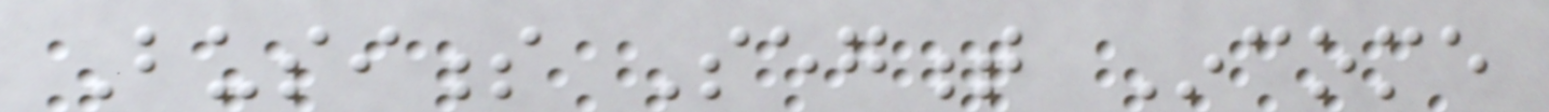Business Segment Income
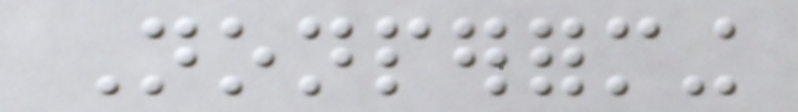Nonperforming
